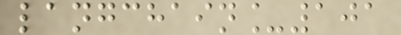langchain_101
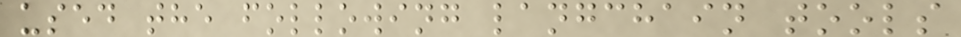used the following langchain tools
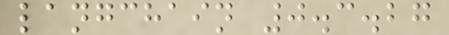langchain 0.3.27
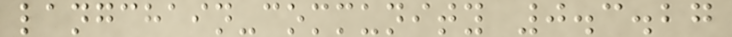langchain-community 0.3.27
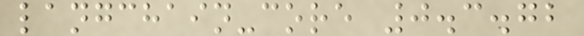langchain-core 0.3.72
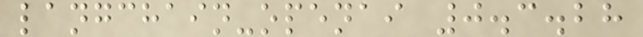langchain-openai 0.3.28
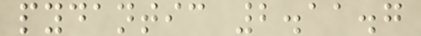pydantic 2.11.7
